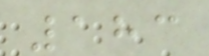183
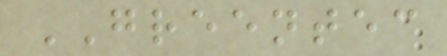GREENTEC
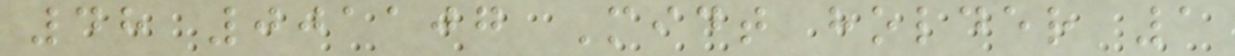48 001107 Midt holder 1
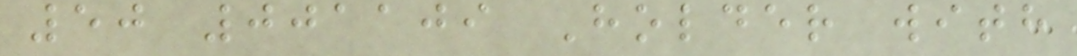50 001109 Holder with
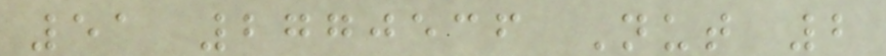51 2770536 Nut 2
